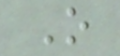O
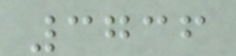3736
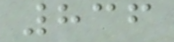836
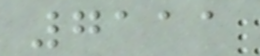7111
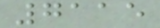7115
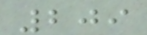209
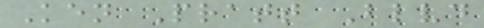Ken Pratt Blvd
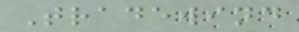Tradewind
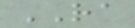RA
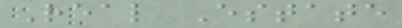Real Estate
